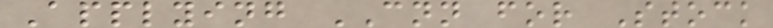Applying CNN for Stock
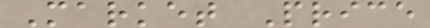Market Price
